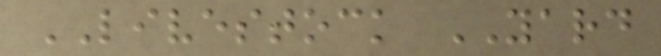LIVESTOCK YARD
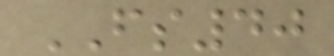FS40
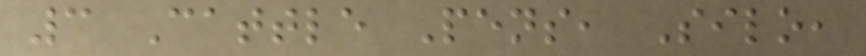3 Cattle Pens, Silo,
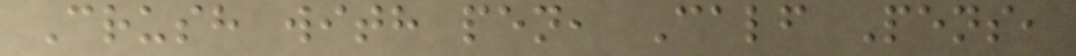Crush with pen, Calf Pens,
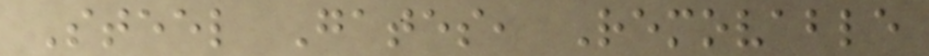Steel Gates, Removable
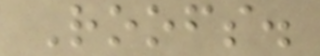Roofs.
